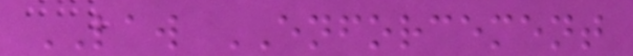LAW ENFORCEMENT
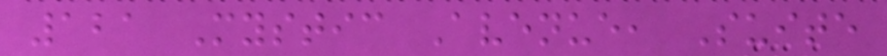121 Mystic Avenue, Suite
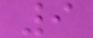9
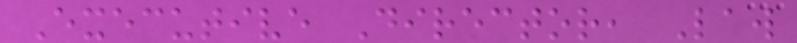Executive Director, Law
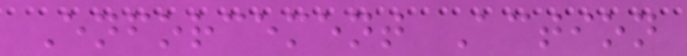Enforcement Action
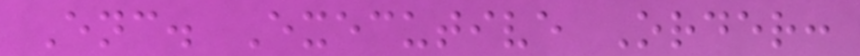Enc. Executive Order:
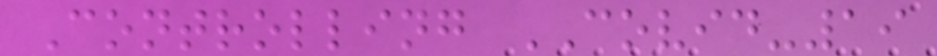Controlling COVID-19
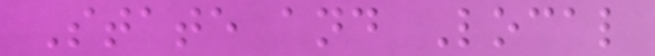State and Local
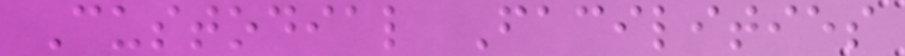Custodial Facilities
